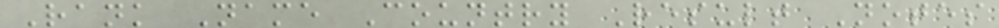Rank Name Country Result Notes
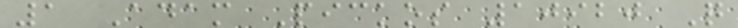1 Adam Pickos 10920 Q
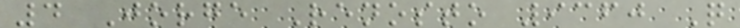4 Jorge Renosto 9360 Q
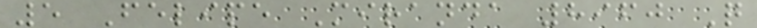5 Felipe Miranda 8960 Q
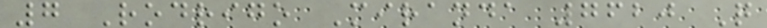7 Rodrigo Miranda 7620 Q
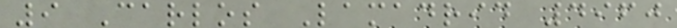9 Carlos Lamadrid 4960
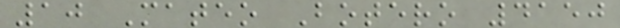10 Mateo Botero 4150
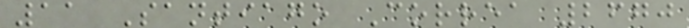11 Santiago Correa 2670
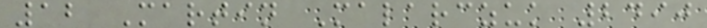12 Martin Malarczuk 2490
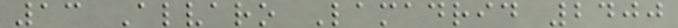13 Alvaro Lamadrid 2400
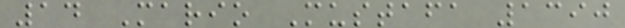14 Mario Mustafa 1390
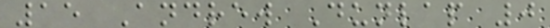15 Andrew Dunlap 0
